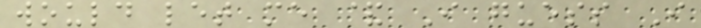would let me & I guess I
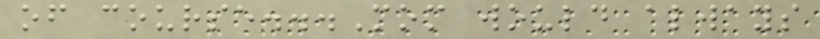of course...Mom would always
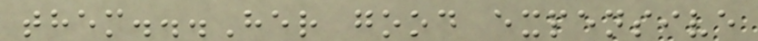them...Her good expensive
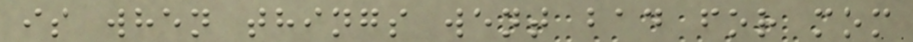is when things went bad for mom
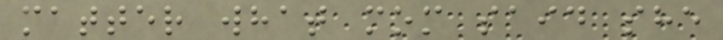matter what mom said she
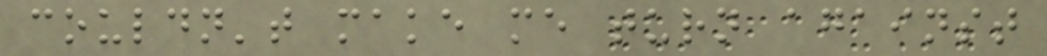couldn't make me turn against
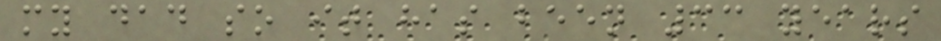my dad so it has been 33 years
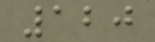120
